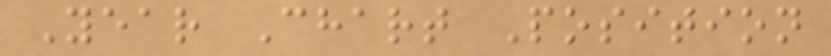Year Chart Position
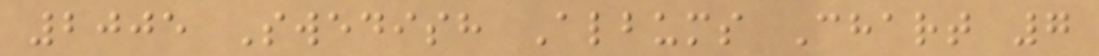2005 Swedish Albums Chart 7
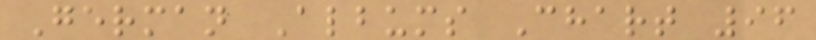German Albums Chart 96
